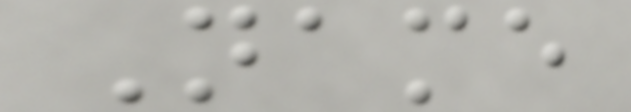Name
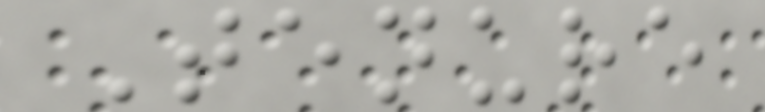Tenure
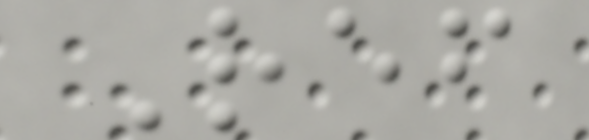Ref
